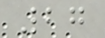27
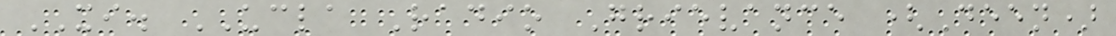XI. UCLA Radio Grievance (Deen)
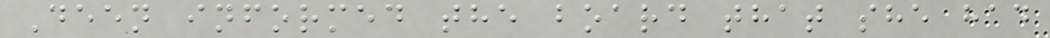Deen informed the board that she had
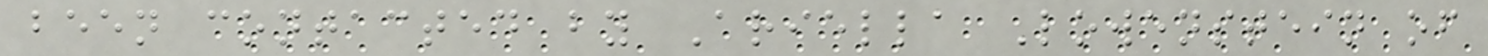been contacted by Ariella Lowenstein of
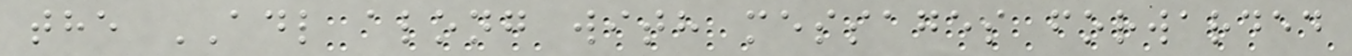the ADL along with messages forwarded
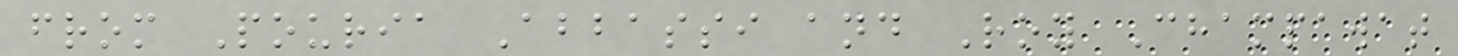from Pouria Abbassi and Roy Champawat
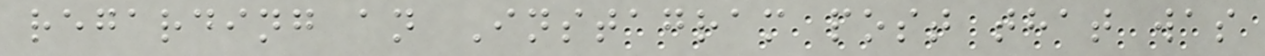regarding an Instagram post that was
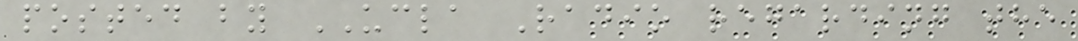posted by UCLA Radio regarding the
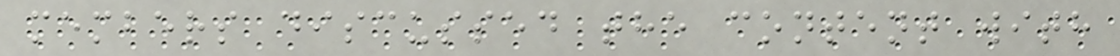members discussed the content with
